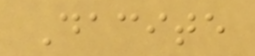Dacite
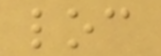loc
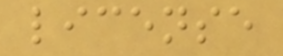license
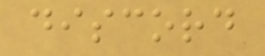discord
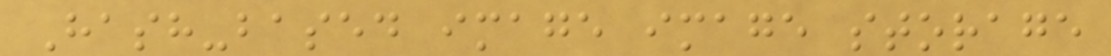Hash-based image image storage
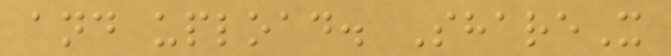and upload. ShareX
